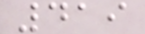419
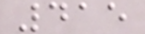415
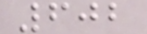602
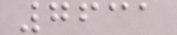7631
